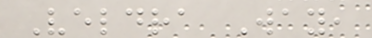Veldra Way,
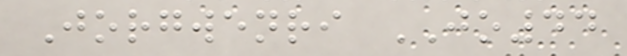Jorgwenri JO44
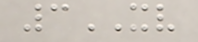3XV
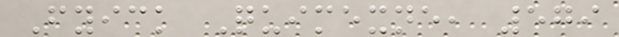Fyick Quimexne, 579
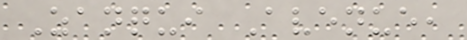Zanqui Avenue,
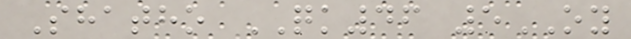Shatho QK46 5OY
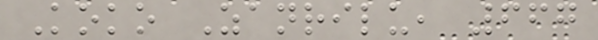Koko Zanrilu, 667
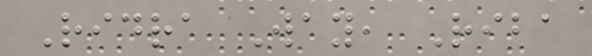Ridra Way, Riba
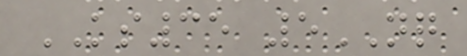KS35 5NQ
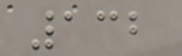132
